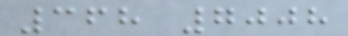368 7008
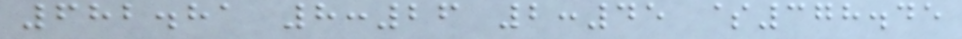682.81 8:26 2:45 $378.45
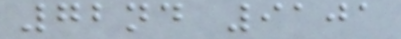72nd 9101
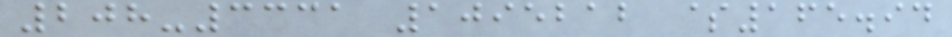208-3331 1095212 $165.94
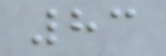83
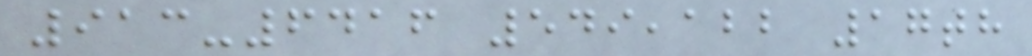913-6416 549,122 17th
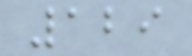129
